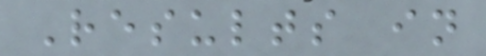Results in
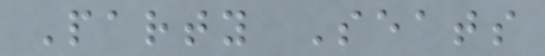Party Seats
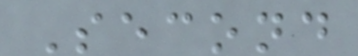Second
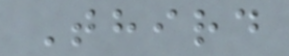Third
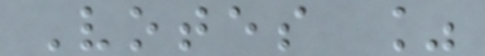Votes %
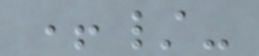+/-
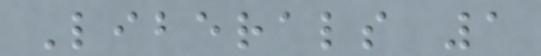Liberals 1
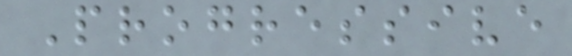Progressive
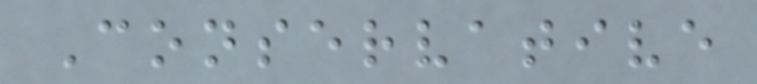Conservative
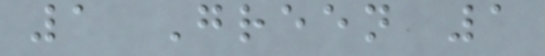1 Green 1
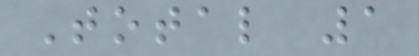Total 1
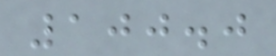100.0
